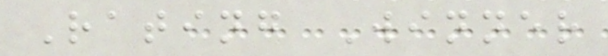Rating Winner
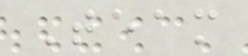Team
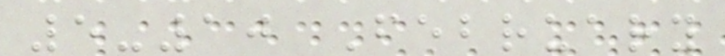5-10 February
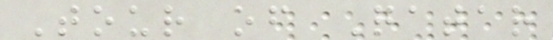Tour of Qatar
